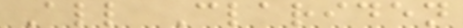All Clariden
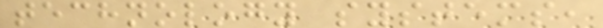technology systems,
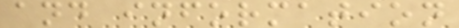and information
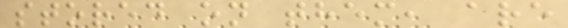stored on them, are
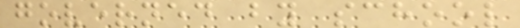governed by school
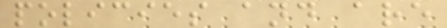policies and are
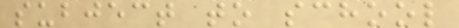subject to school
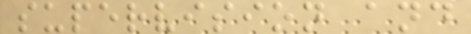supervision and
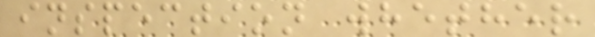inspection whether
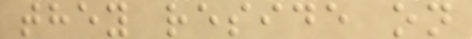they reside on
